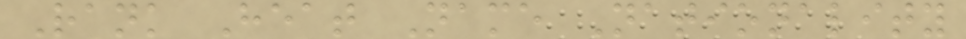Rank Heat Name Nationality
